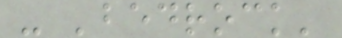- 'bedrock'
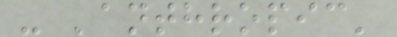- 'anthropic'
